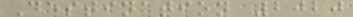Destination 2020
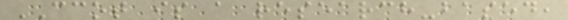CCOT is a research-based,
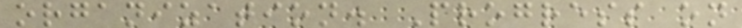organization. Progress on
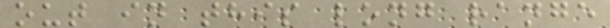out in this long range
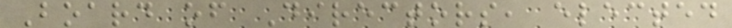Board of Directors, elected
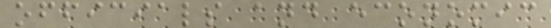officials and economic
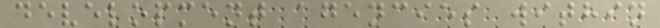development agencies within
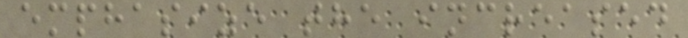emphasize the increased
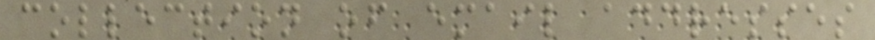collection of email addresses
